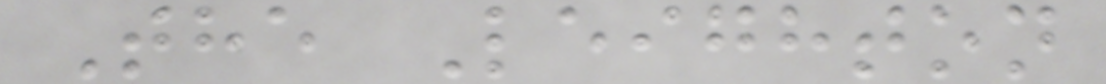The Leighton
